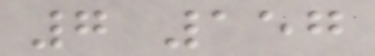7 157
